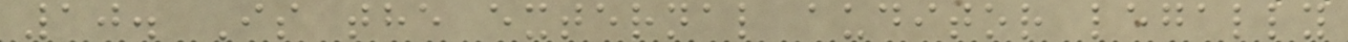10. Is the external auditor legally
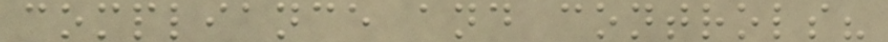compliance and controls?
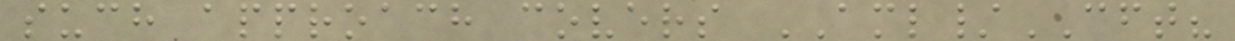such approach covers AML/CFT?
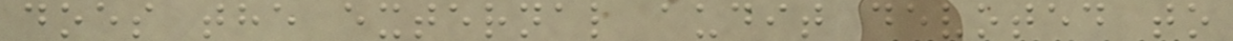does the external audit devoted to
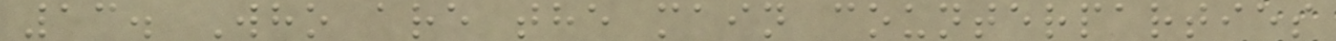13. Who are the main counterparties
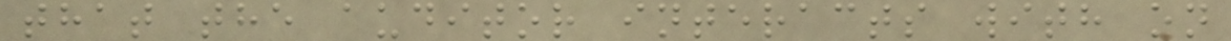that the auditor interacts with on
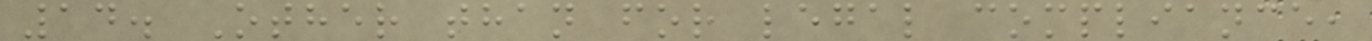14. Other than for legal compliance,
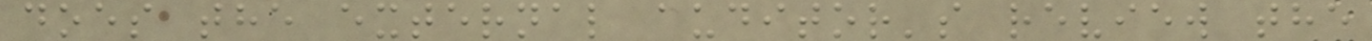does the external auditor's review the
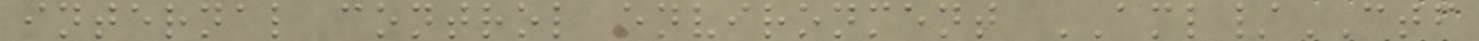internal control environment AML/CTF
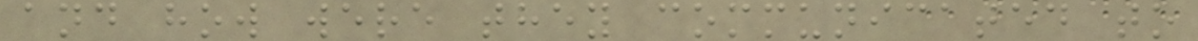and how were they communicated to
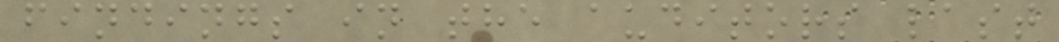findings in the auditors last
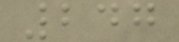247
